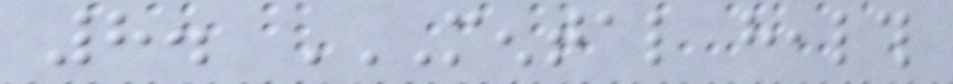8. MENTAL HEALTH
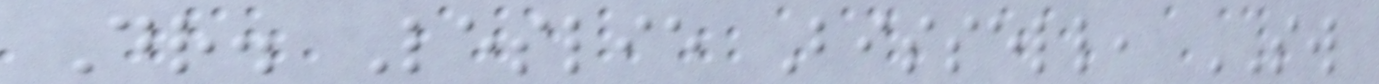Dr. Leslie Bissell, SW
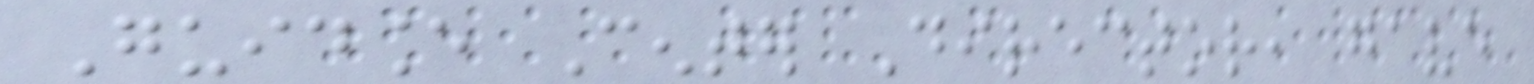Guidance Center Director, gave
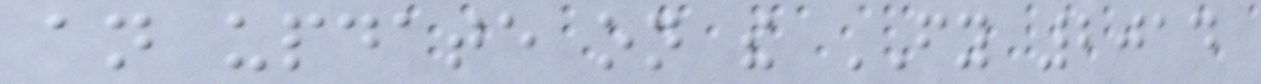an update on the FY 2014
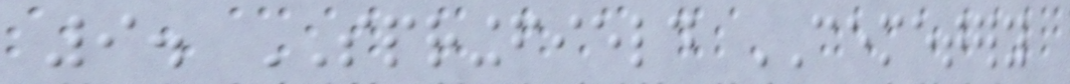9. SPRINGFIELD CEMETERY
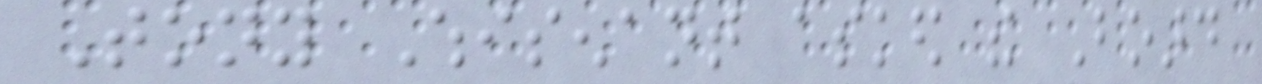Tony Whisenant asked the Board
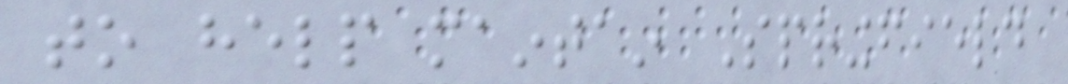to help maintain Springfield
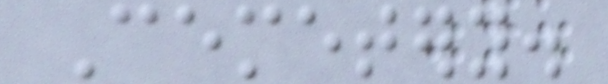Cemetery.
